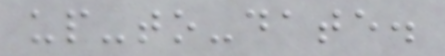up-to-date.
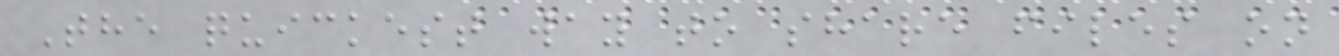The quickest way to share files on
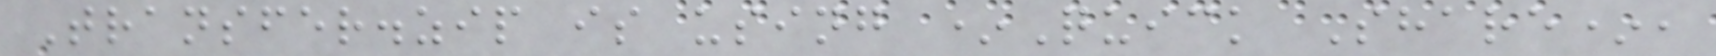Transfer.zip is using *Quick Share*,
